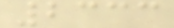2333
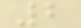2
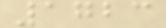1723
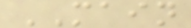MAIN
